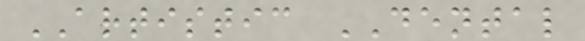ARTISTIC DENTAL
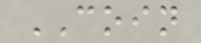COIN
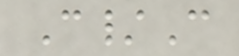C/C
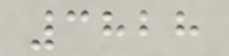3828
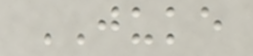JUKE
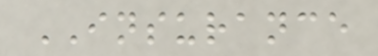INSURANCE
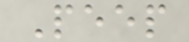Peep
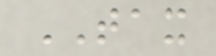TAX
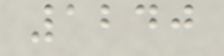1240
